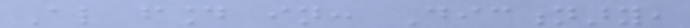Also found in: Dictionary,
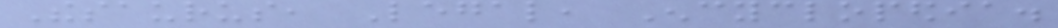Thesaurus, Legal, Encyclopedia.
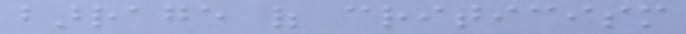barrage of criticism
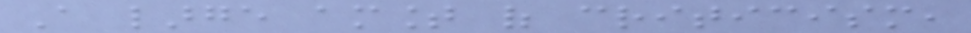A large amount of criticism,
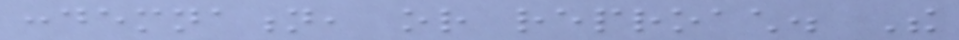condemnation, or reproach. The
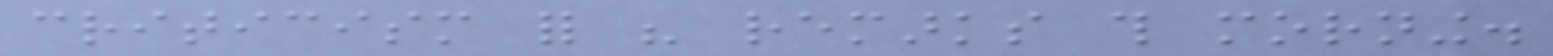criticism for his remarks this morning.
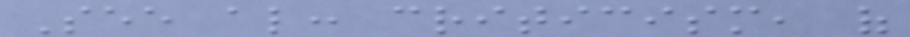See also: criticism, of
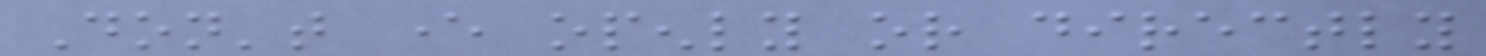Don't ever openly or directly
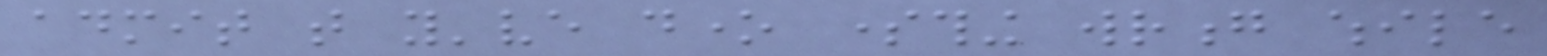admit that you've done something wrong while
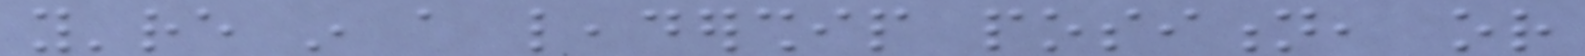you're in a leadership position, or
